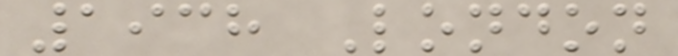1938 London
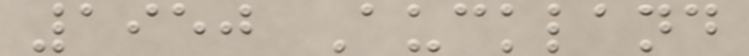1950 Auckland
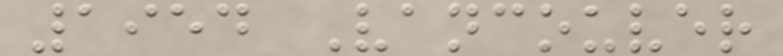1954 Vancouver
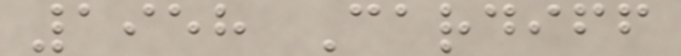1958 Cardiff
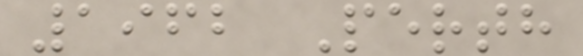1962 Perth
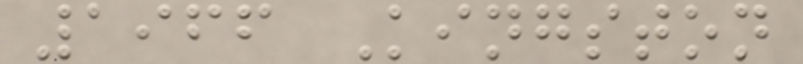1966 Kingston
